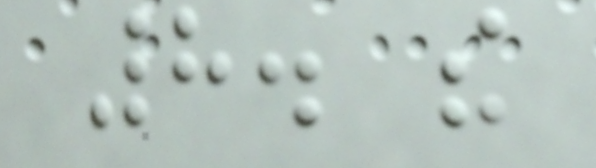8. the
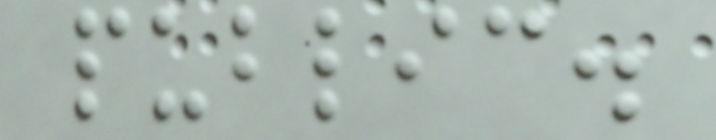public.
